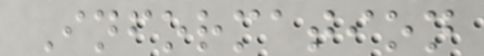Information
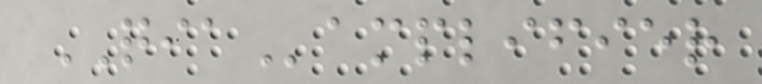QIAamplifier
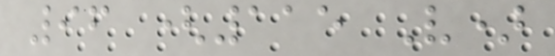96 (115 V)
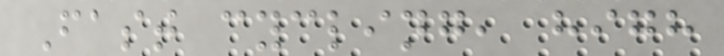Fast cycling, high
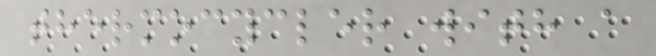thermocycler with a
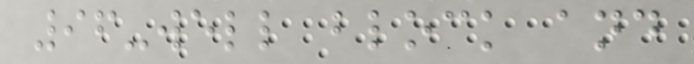96-well block and
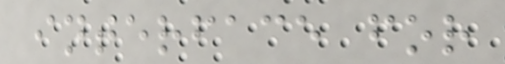interface for
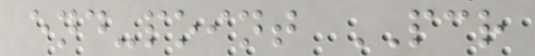end-point PCR
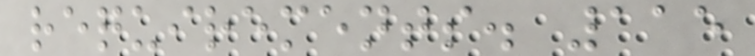requirements. 115
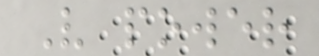V power
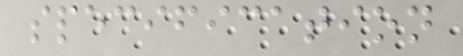specification
